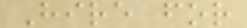Hire for
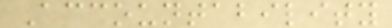Accountability
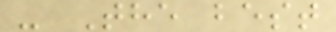- The best
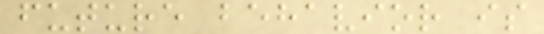future behavior is
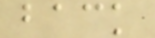back
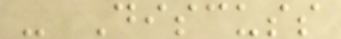- Discuss
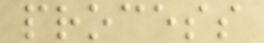process
